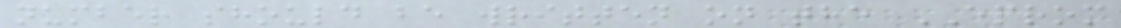number should be written on the EPROM
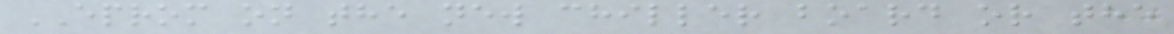EPROM on the new chiller board or the
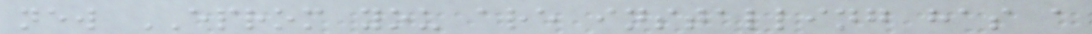new EPROM you are installing has a
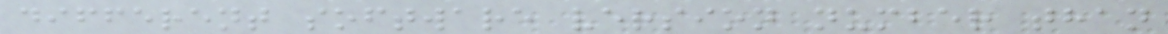different software version number than
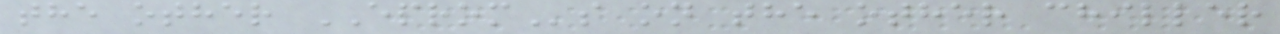the other EPROMs on the other chiller
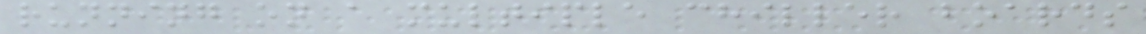running on a multiple chiller boards
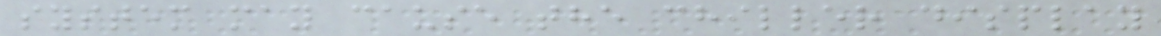system may cause the chiller display
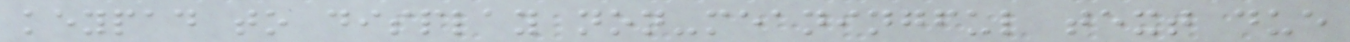keypad to display non-meaningful text due
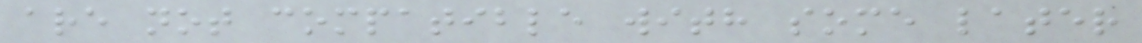are not compatible with some later
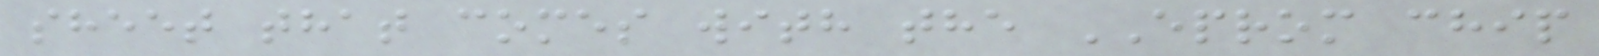sheet that comes with the EPROM chip
